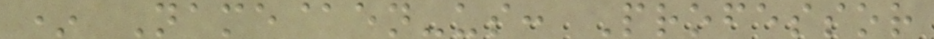* Name@en-us: Professor
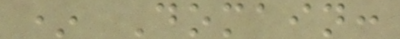* Domain:
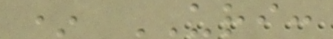* URI:
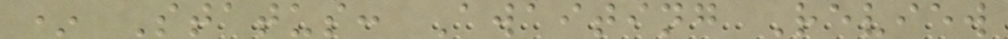* Status: Awaiting Review
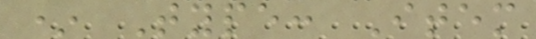* Type: Item
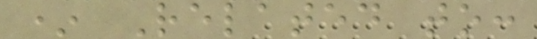* Related to:
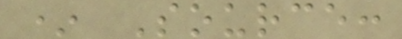* Source:
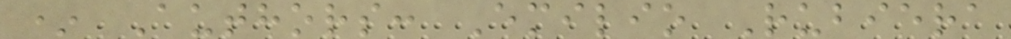* Authors: Emilio Rubiera
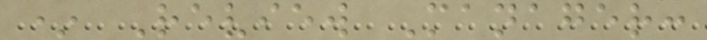* Review Manager:
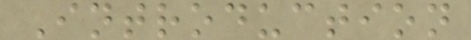Introduction
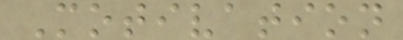Motivation
